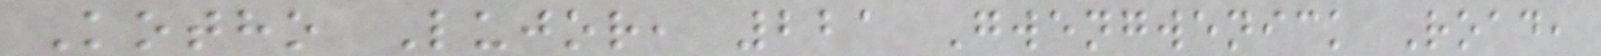Kotho Lujor, 221 Gwengwenick Road,
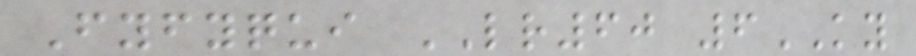Fyfyqui LR60 6KY
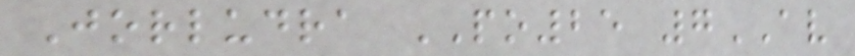Jorludra PO25 7AV
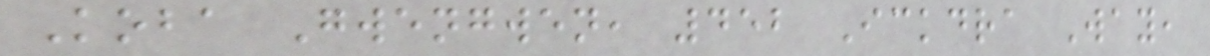Koba Gwengwen, 452 Ickdra Way,
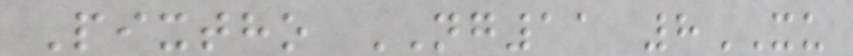Pixtho NG11 8XU
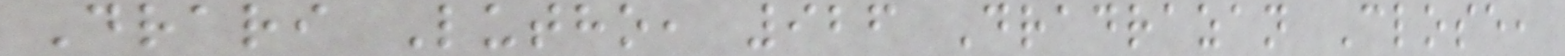Drari Lutho, 926 Dradrazan Close,
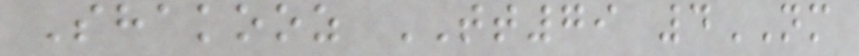Shakooz TT79 4NM
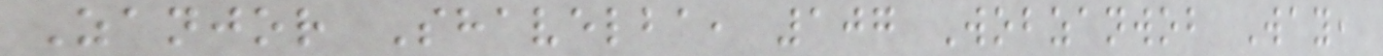Zanjor Shavelba, 107 Wobzanwob Way,
